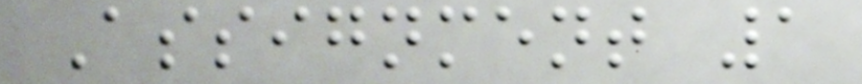Assignment 1
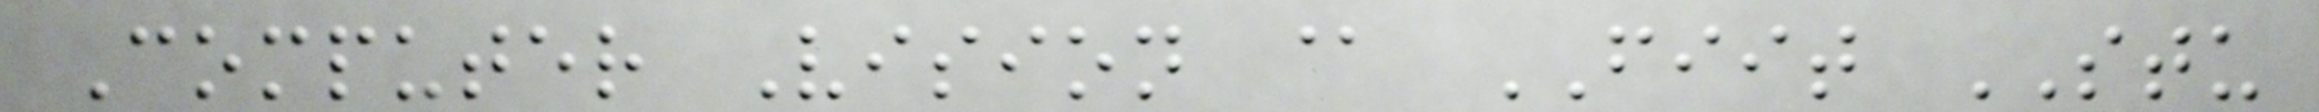Computer Vision @ FIIT STU
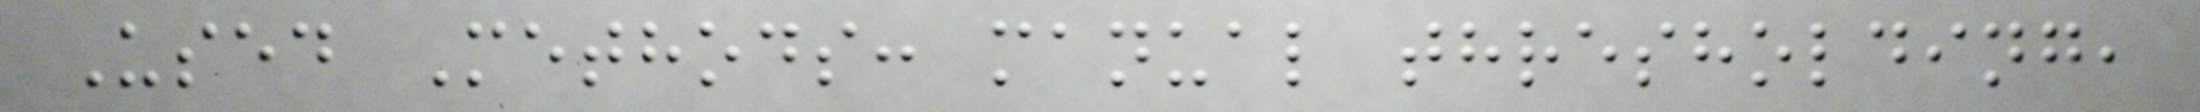Used Methods: manual thresholding,
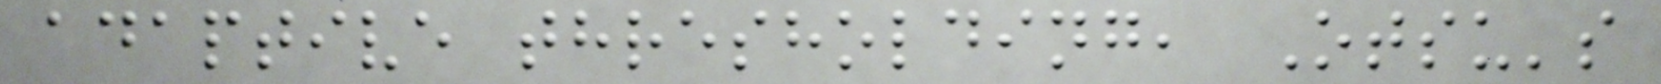adaptive thresholding, Otsu's
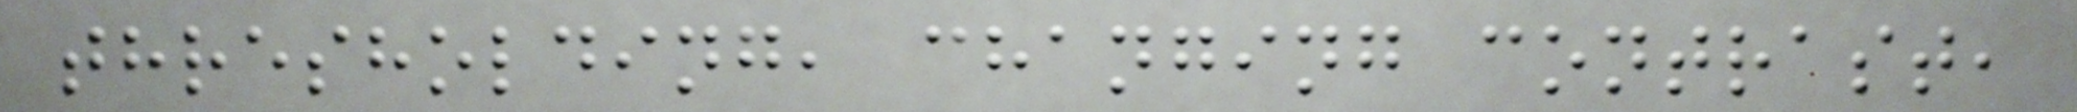thresholding, changing contrast,
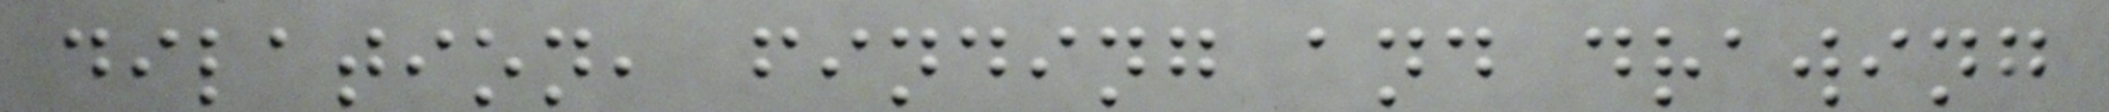dilation, finding and drawing
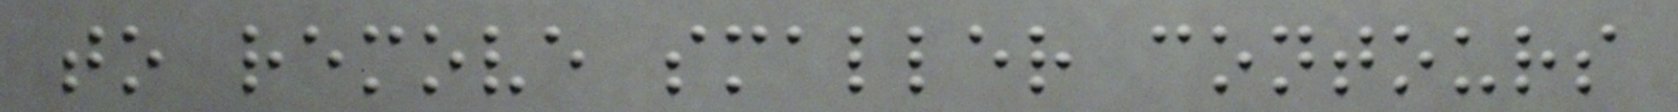to remove smaller contours
